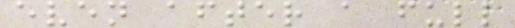even after a full
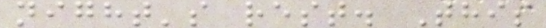night's rest. This
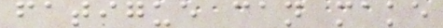fatigue can make
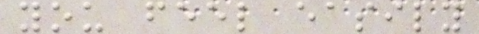you feel easily
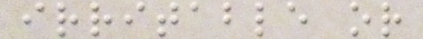irritable or
